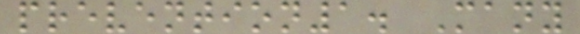prevention1. Many
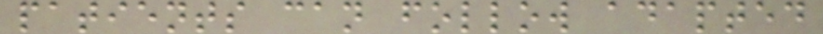patients can follow adapted
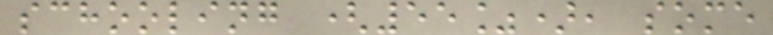schooling (55%), some
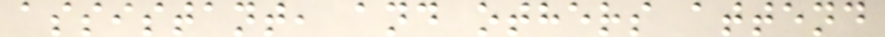assistant, and others attend
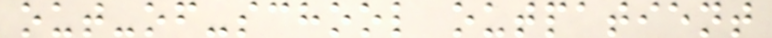out-of-school outpatient
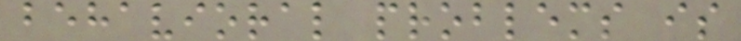behavioral problems is
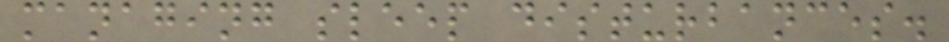managing sleep disturbances.
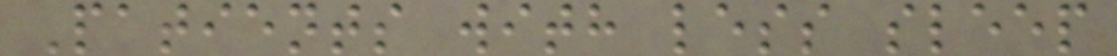Patients with less sleep
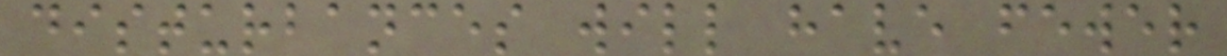disturbances will have fewer
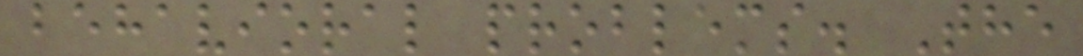behavioral problems. The
